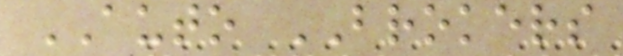AUTO BROKERS
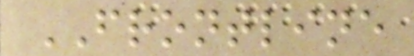FRONTLINE
